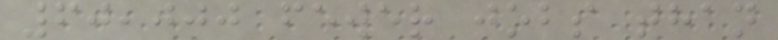60,000 fewer jobs than
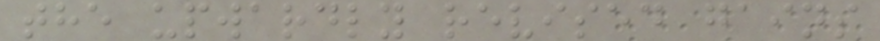the upwardly revised gains
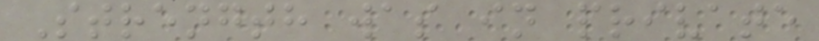Strength was in private
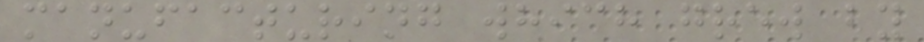manufacturing which grew by
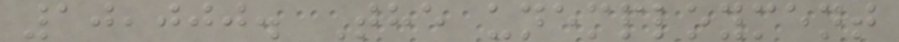10,000. The unemployment
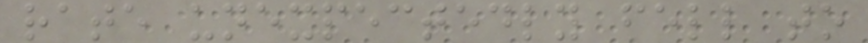rate unexpectedly fell to
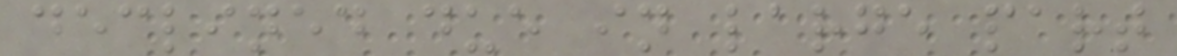declined due in large part
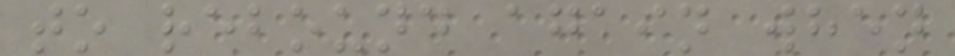to rebound again when
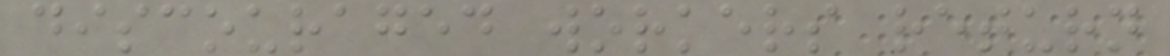discouraged workers return
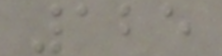125
